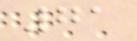71
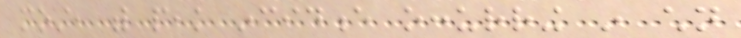most, with peak incidence occurring in children
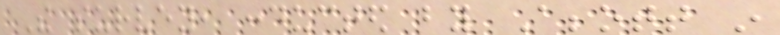The survey, conducted by Abbott in
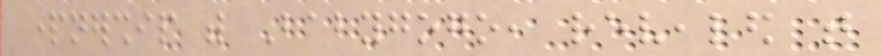partnership with Babygogo, revealed that
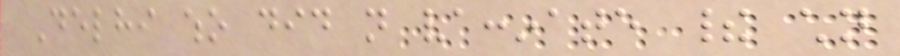Delhi who did not vaccinate their children
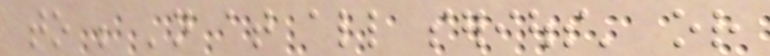to be 'not at all serious' or
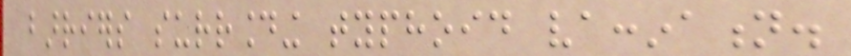barriers surrounding typhoid vaccination.
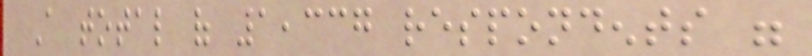A total of 1,337 respondents were
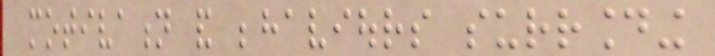motivation and behaviours surrounding
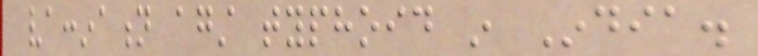vaccination against typhoid in India.
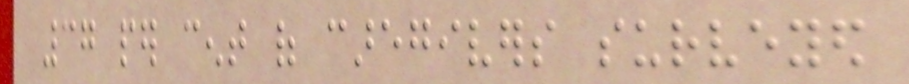37 per cent of caregivers surveyed
